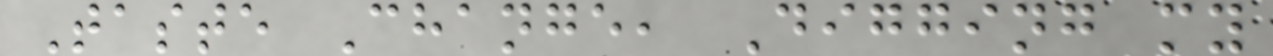Taste Change, Digging my
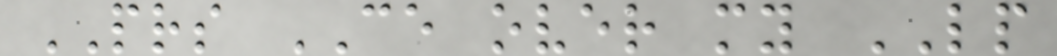PRS CE over my LP
